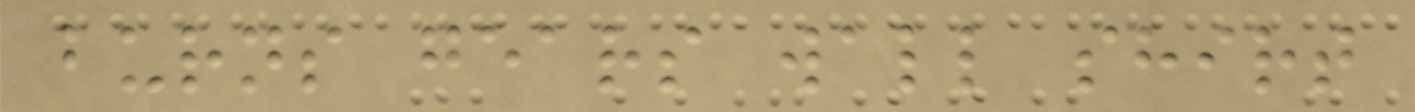burns gears wall shirt
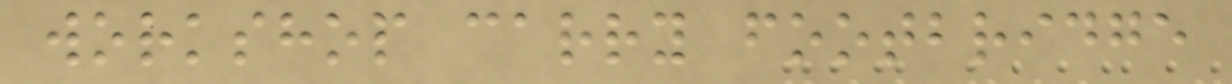workshop carry footbridge
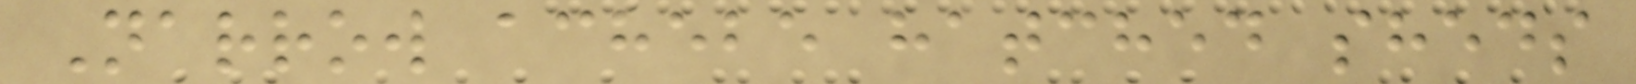Narrow achebe hatched sheds
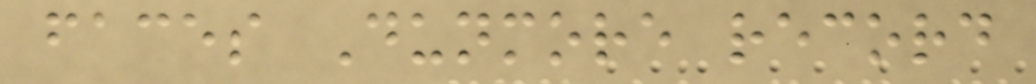faces Dunmore record
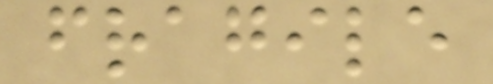fragile
